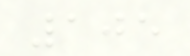105
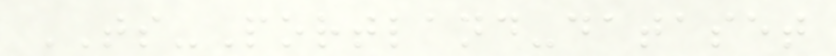TS-Portland-dataset
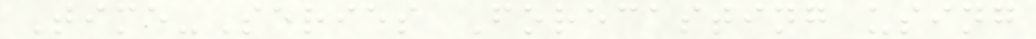Time-Series Forecasting using
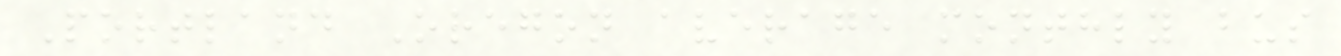Portland Oregon average monthly bus
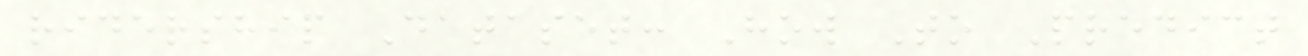ridership Dataset: How To Predict
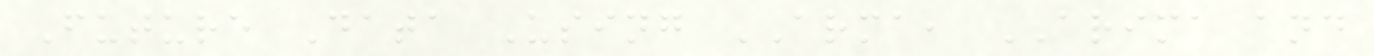Future Data Using ARMA, ARIMA and
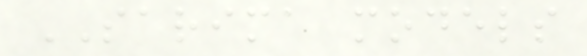SARIMA models
